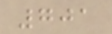701
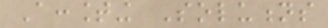Accounting Solutions
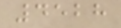4528
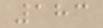183
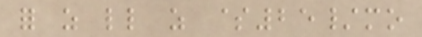for as little as $25/mo
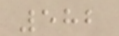582
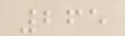265
